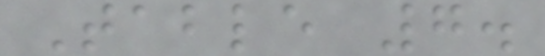Table 7.
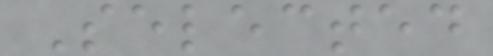Selected
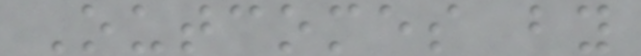Outcomes by
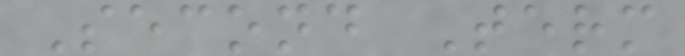Second Term
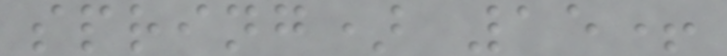spring) 15+
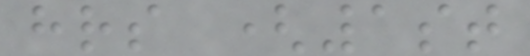hrs (1st
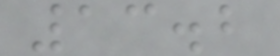13.2
